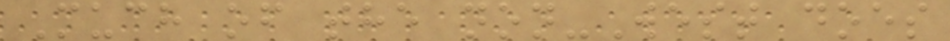Much of the non-West does
